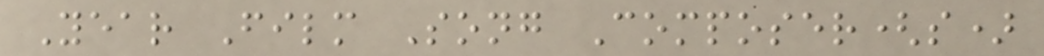Year Film Song Composer(s)
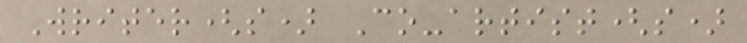Writer(s) Co-artist(s)
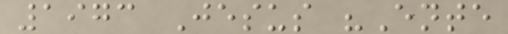1973 Jesus "Ente
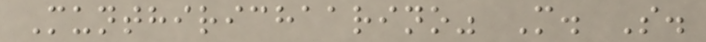Munthirichaarino" M. S.
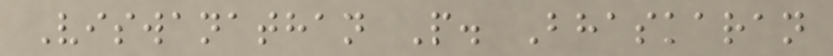Viswanathan P. Bhaskaran
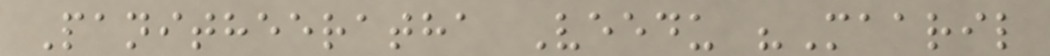Panitheeratha Veedu "Maaril
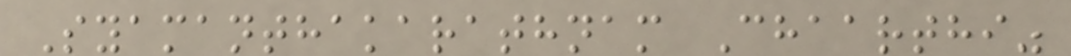Syamanthakarathnam Chaarthi"
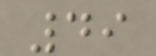49
